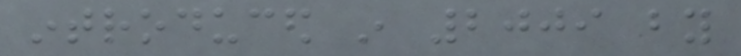introduced in 2009 by
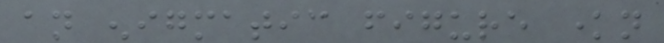an enigmatic figure known
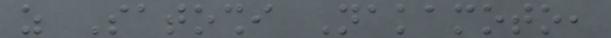as Satoshi Nakamoto,
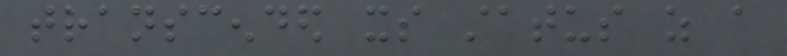transcended its status as a
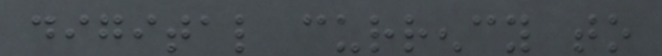digital currency to
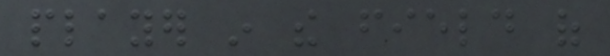player in the field of
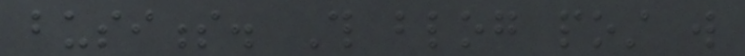business. This blog post will
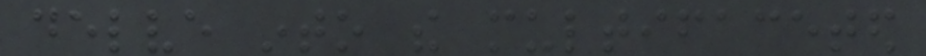delve into the multifaceted
